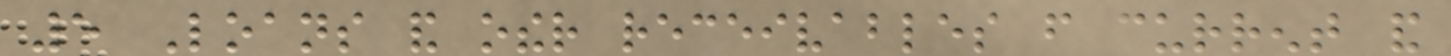5 Loans and other receivables from current and
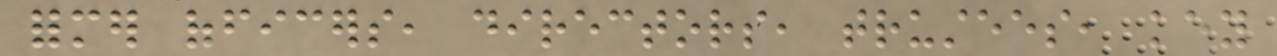former officers, directors, trustees, key
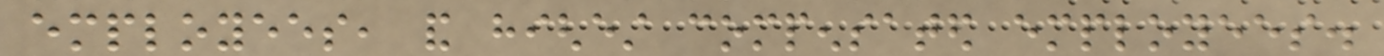employees, and highest compensated employees.
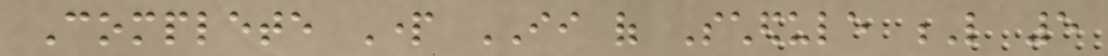Complete Part II of Schedule L 5
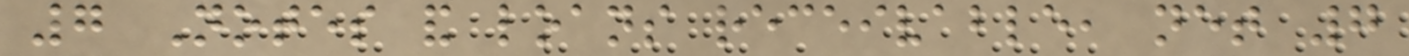7 Notes and loans receivable, net 7
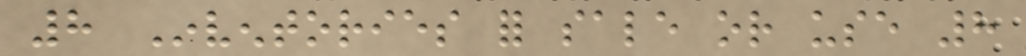8 Inventories for sale or use 8
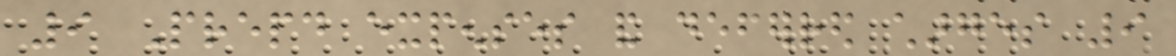9 Prepaid expenses and deferred charges 9
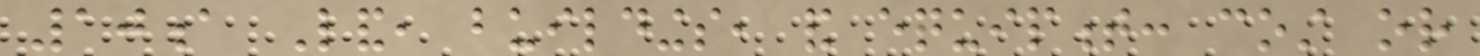10a Land, buildings, and equipment: cost or
